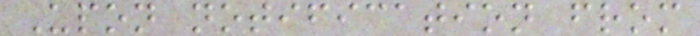Upon notification from
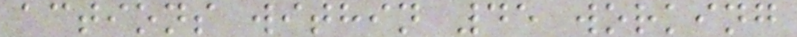actions within 45 working
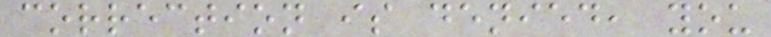correction is denied, you
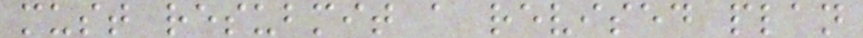must resubmit a revised plan
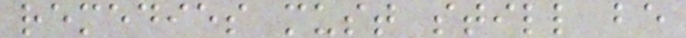remedies must still be
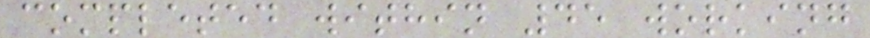completed within 45 working
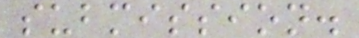submission.
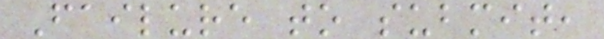Failure to submit,
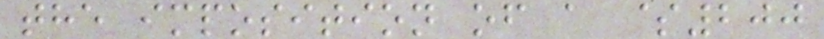the imposition of a $200
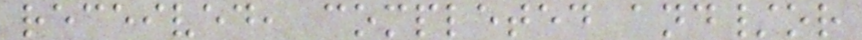received, completed and/or
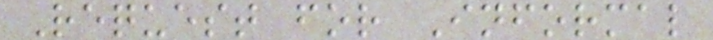Request for Informal
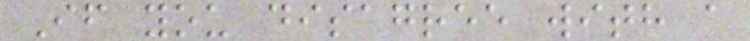If you disagree with a
